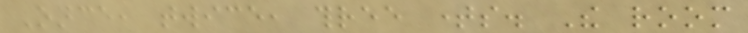Once, twice, three times. The room
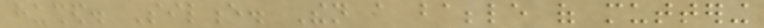hushed. Silence. Then a babble of muttering
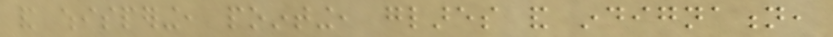and whispering, pointing, glares and indignation,
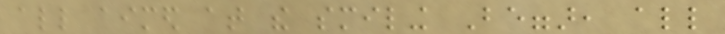all aimed at the smiling Beggar, all
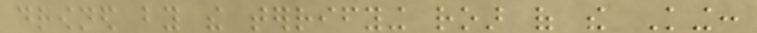drowned by the terrifying roar of the King:
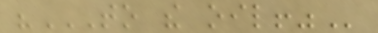"TO THE OIL!"
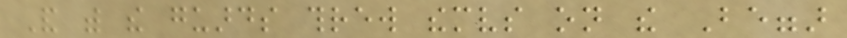And with the guards threw themselves on the Beggar
